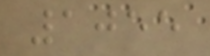1055
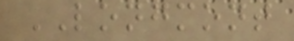LONGMONT
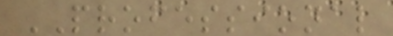PROFESSIONAL
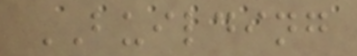BUILDING
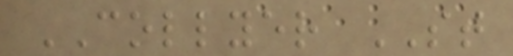COLLYER ST
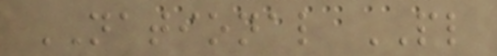NATIONAL PL
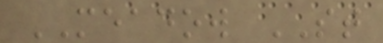MEADOW ST
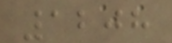1208
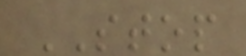STOP
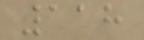118
